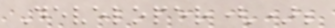Developer();
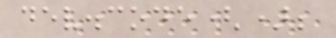dev.code();
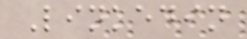Linkedin
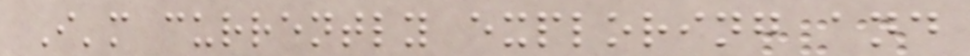I'm currently exploring and
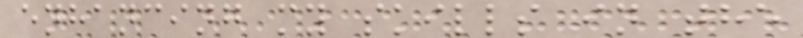enhancing my skills in the
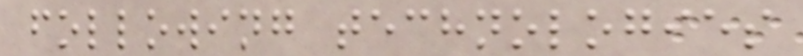following technologies
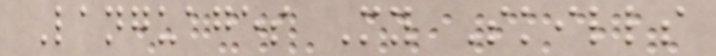Languages My Skills
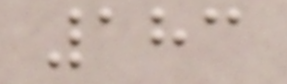183
